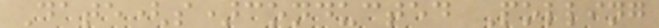Date(s)conducted Polling
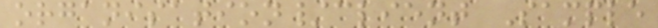organisation/client Sample
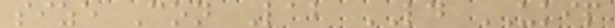size Con Lab LD UKIP
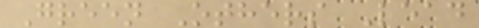Green Others Lead
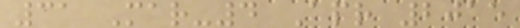31 Mar-4 Apr 2015
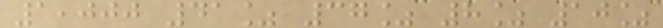1,000 41% 37% 8% 10%
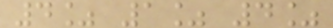4% 1% 4%
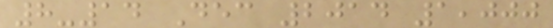8-14 Dec 2014 1,000
